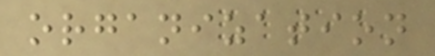organization
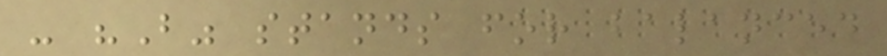- "B" stands for balanced
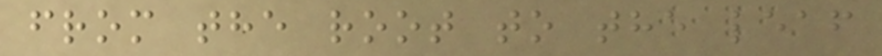from the root to the leaf
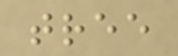tree
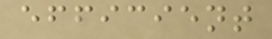efficient
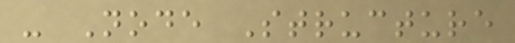- Node Structure
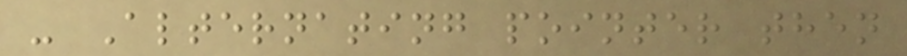- Alternating pointer then
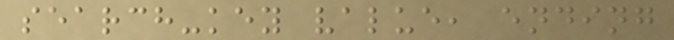search-key value, ending
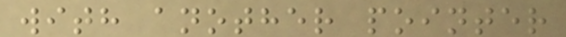with another pointer
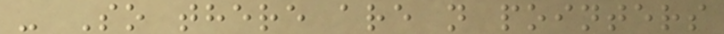- So there are n pointers
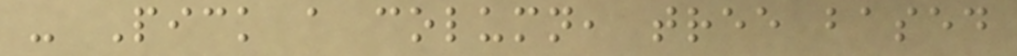- Pick a column, tree based
